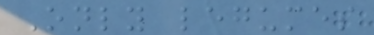Only legumes
